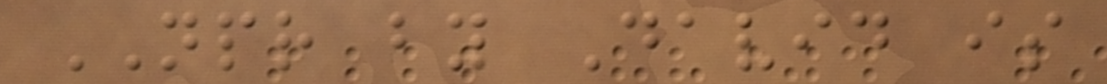NPR by David is
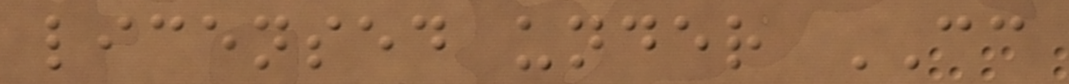licensed under CC
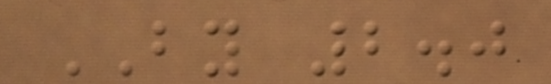BY 2.0
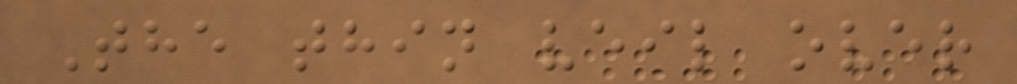The thin veil over
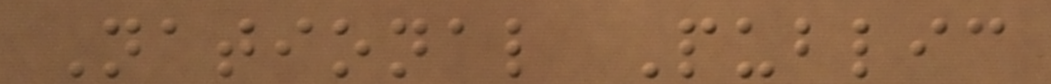National Public
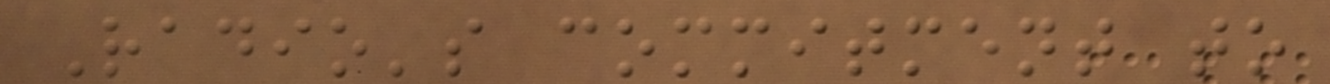Radio's commitment to
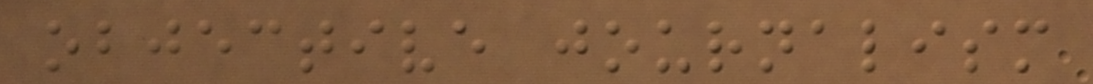objective journalism
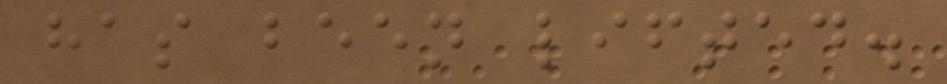has been lifted.
